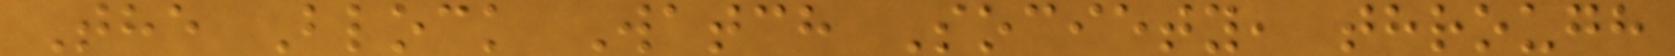The Block Watch Society, through
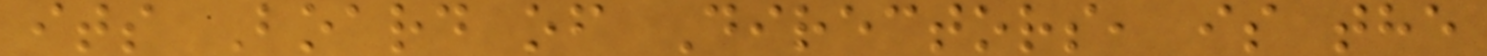its Board of Directors, is the
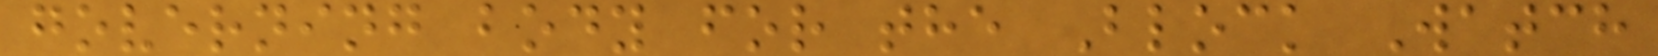governing body for the Block Watch
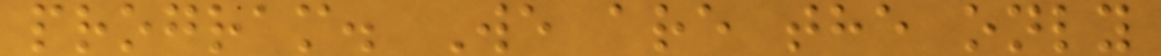program. We are the only
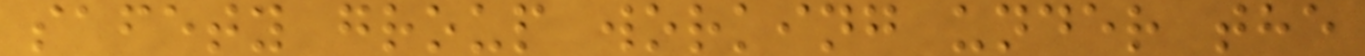safety group working under the
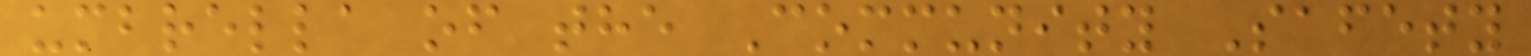umbrella of the Community Safety
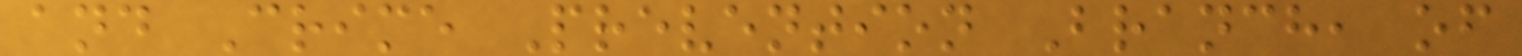and Crime Prevention Branch, of
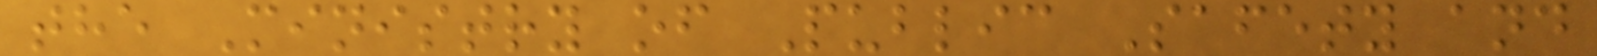the Ministry of Public Safety and
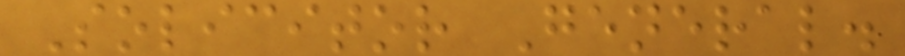Solicitor General.
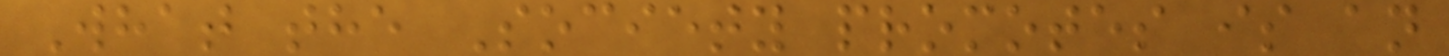What the Society promotes is an
